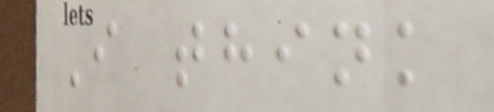I think
